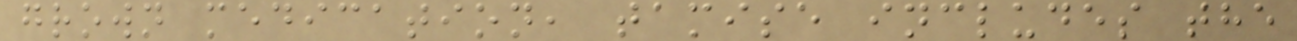grown medication, tamise includes the
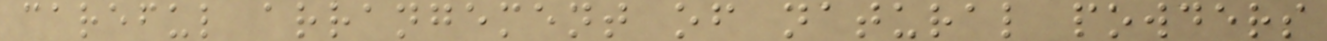careful arrangement of natural powders
